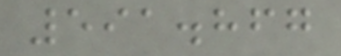591.867
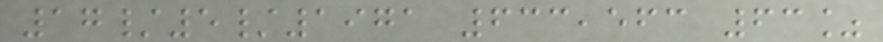17/5/1971 633,563 63%
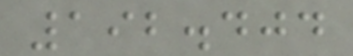192.404
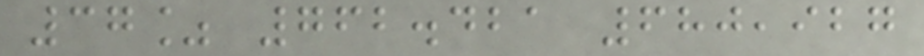37% 762.421 680,927
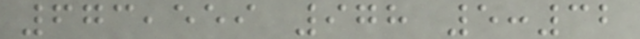673,559 978 5:32
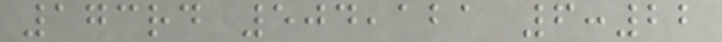173rd 504,121 6:22
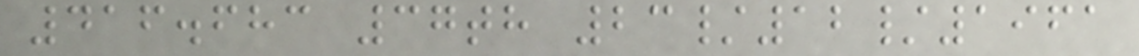416.683 37th 23/12/1961
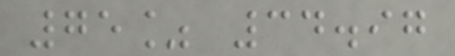75% 34.97
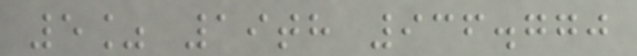5% 19th 936.770
